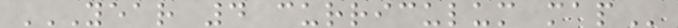YEAR 4 CURRICULUM MAP
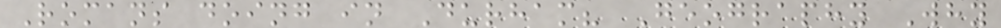Romans doing in Durham? Geography Why
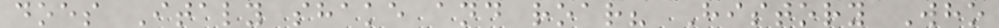does Italy shake and roar? History Who
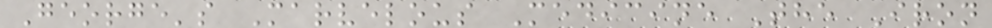George's Marvelous Medicine The Iron
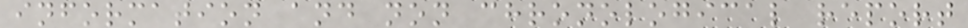information and non chronological report
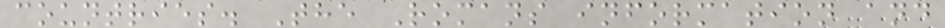countries. The Romans information and
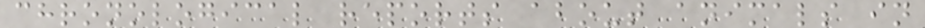chronological reports about animals in
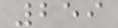259
